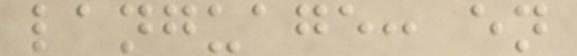language: en
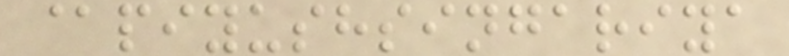@piyushsingariya
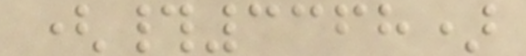(#3368)
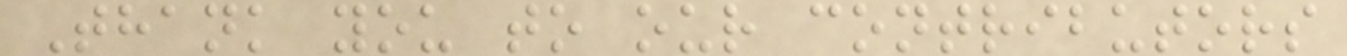Thank you to our contributors
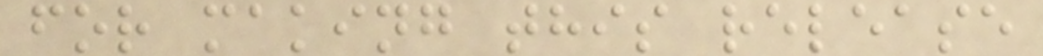for making this release
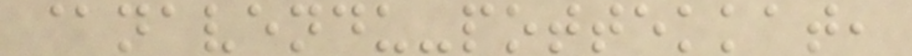@navendu-pottekkat,
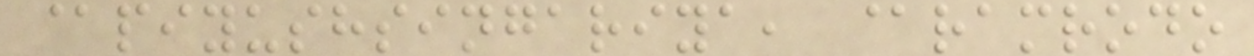@piyushsingariya, @ramrodo
